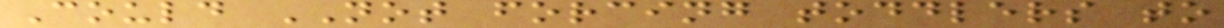Could NOT forcing toddlers to
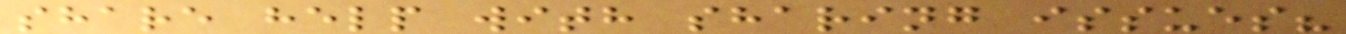share help with sharing issues?
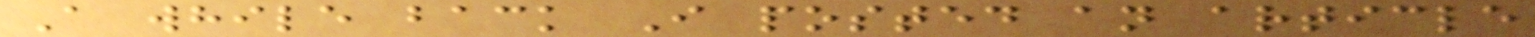A while back I posted an article
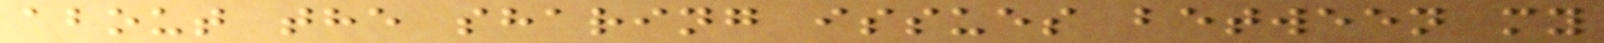about the sharing issues between my
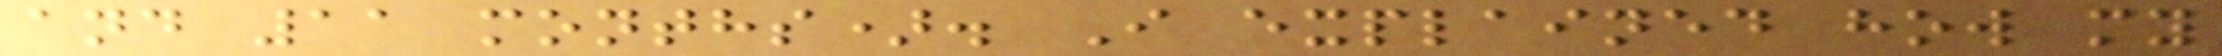and 11 months). I explained how my
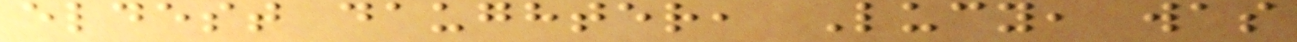eldest daughter, Lucy, was
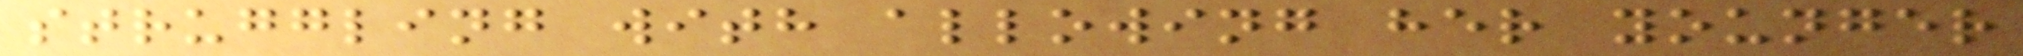struggling with allowing her younger
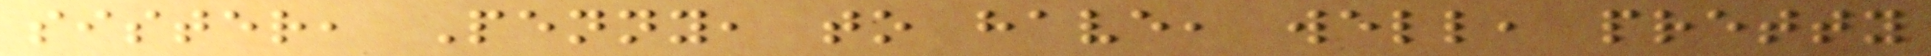sister, Penny, to have, well, pretty
